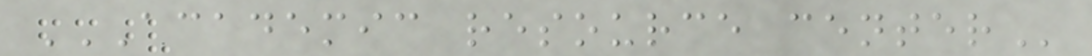ACADEMIC RESOURCE CENTER
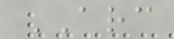ARC
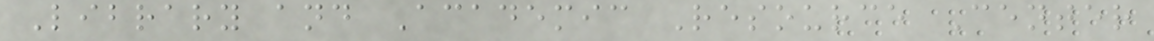Library and Academic Resource Center
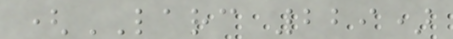(LARC 229)
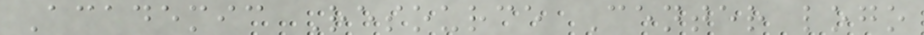Academic Resource Center logo
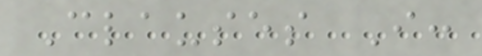Clauses I:
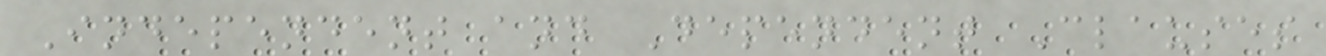Independent and Dependent Clauses
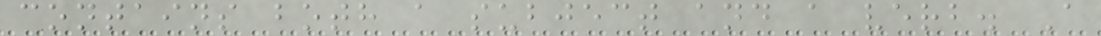contains both a subject and a verb. A
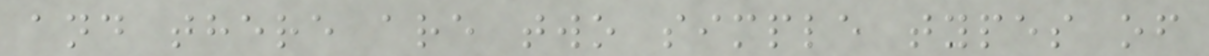and there are two simple types of
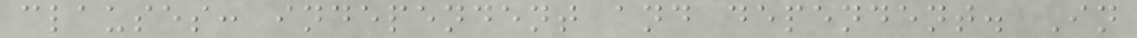clauses: independent and dependent. In
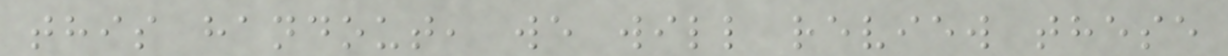this handout, we will review these
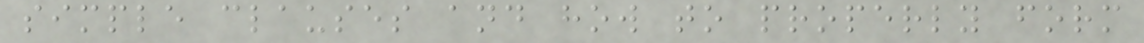simple clauses and how to properly form
